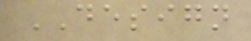DESIGN
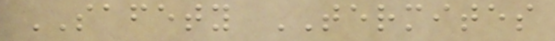SAFETY TERMITES
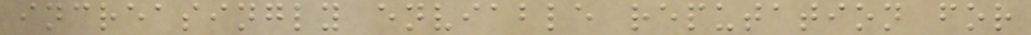increasingly enviable reputation for
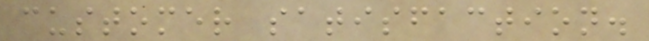customer satisfaction.
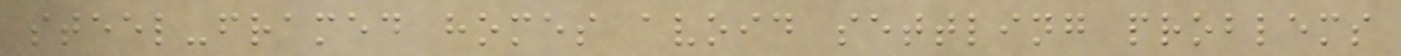steel-framed homes avoid settling problems
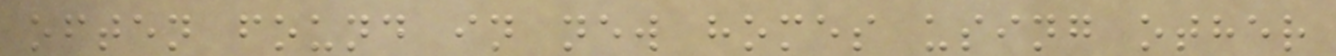often found in new homes using other
